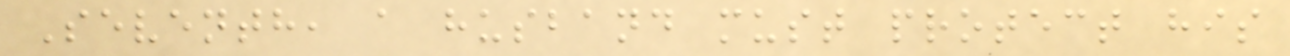Seventh, a husband must protect his
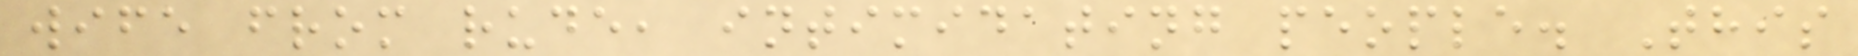wife from rude, intimidating people. This
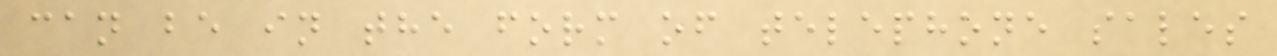can be in the form of telephone sales
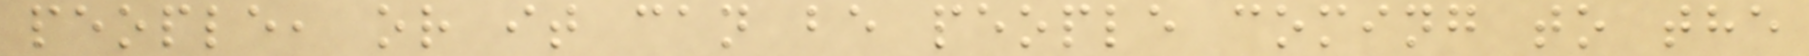people, or it can be people coming to the
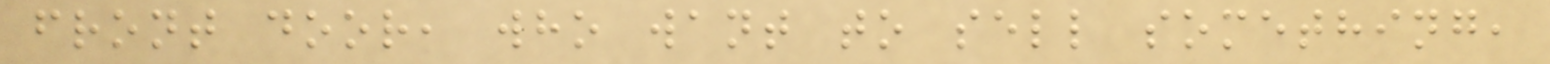front door, who want to sell something,
